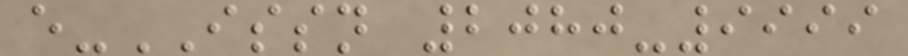e-ISSN 2080-9999
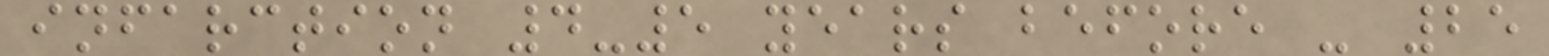infarction 4-5 years before - 25
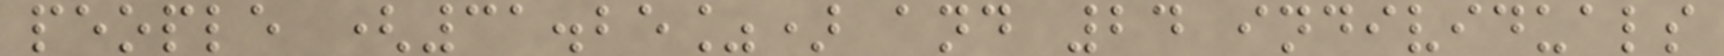people (31.25%) and 24 individuals
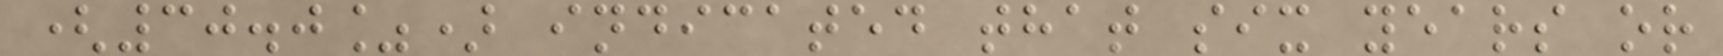(30.0%) indicated that six years or
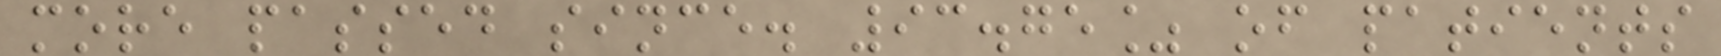more passed since. 93.75% of patients
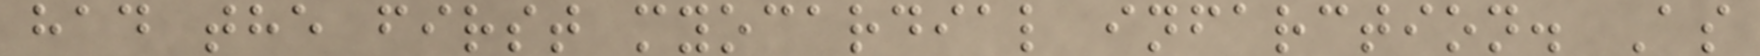had the first myocardial infarction. As
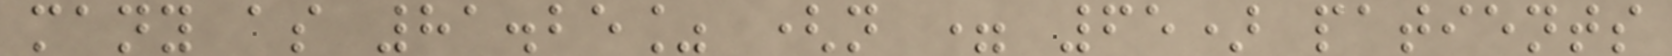many as 81.25% (n = 65) patients
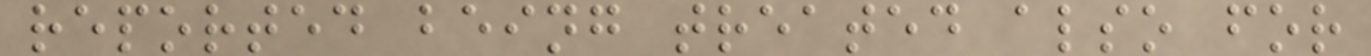reported being treated also for
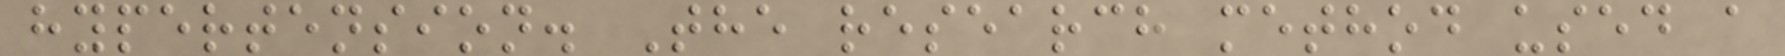hypertension. The research method used a
